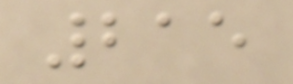215
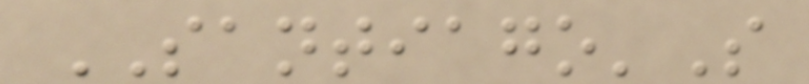SANTIAGO'S
